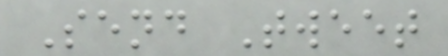Send Tweet
